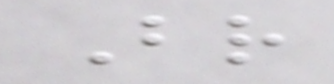Br
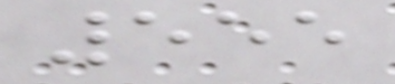555
